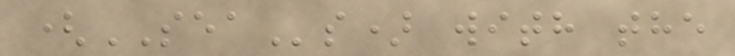(SEAs) with the
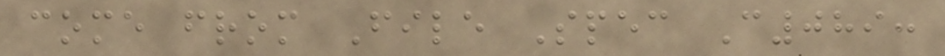come from File Spec C089:
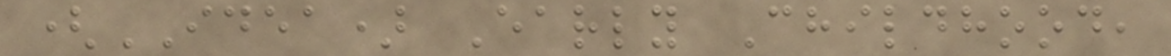(IDEA) Early Childhood,
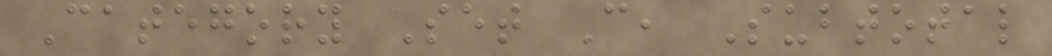Category Set C, Subtotal
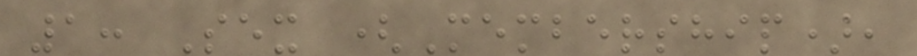1: Sex (Membership),
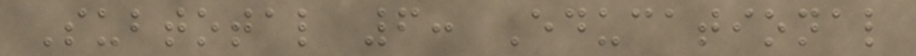Subtotal 6: Educational
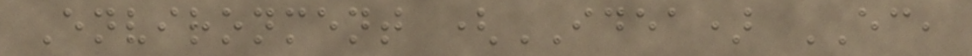Environment (IDEA) EC,
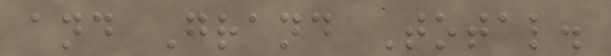and Grand Total.
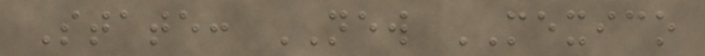State: NEW MEXICO
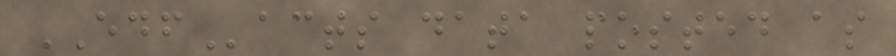EDFacts data posted as
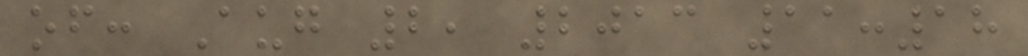of: Aug 2, 2013 11:18
